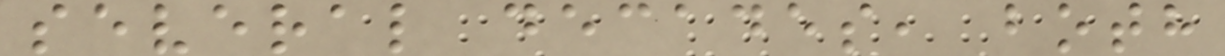several decades, both
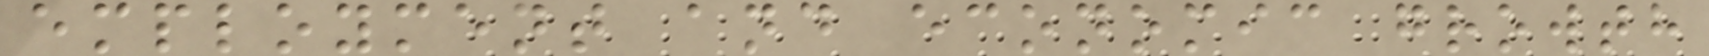employment and economic growth
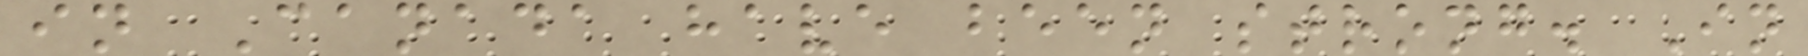in Canada have been strong. In
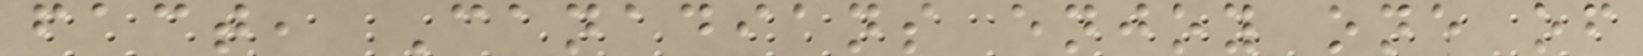fact, Canadians enjoy one of
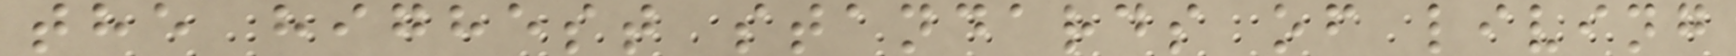the highest standards of living
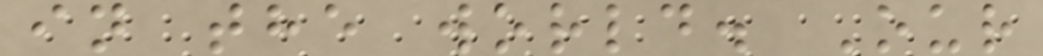in the world. Our
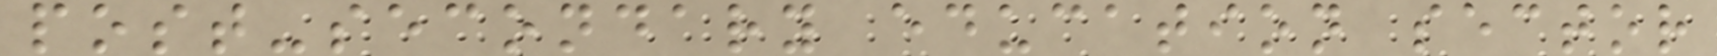post-secondary education sector
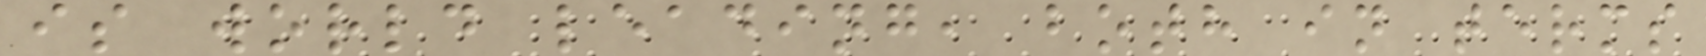is world leading, both in terms
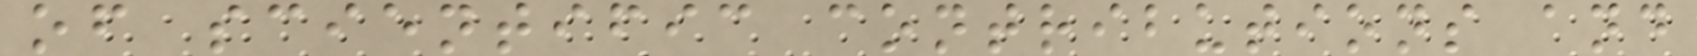of scientific contributions and
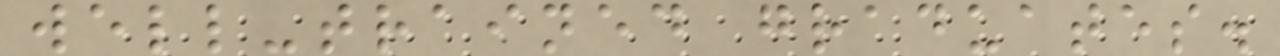well-trained graduates.
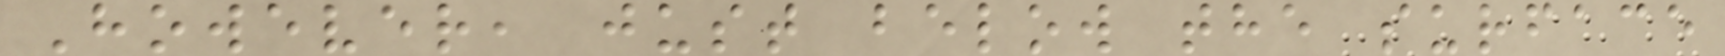However, just below the surface
